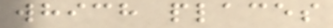which places
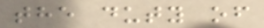the duty of
